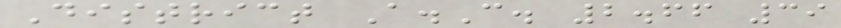District A.C. 2.66 39
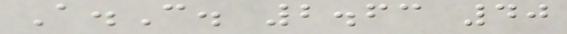A.C. 2.63 40
